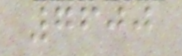7600
